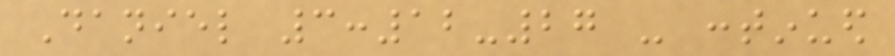Daniel 3:12-27 - continued
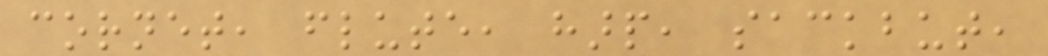cornet, flute, harp, sackbut,
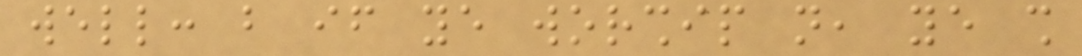well: but if ye worship not, ye shall
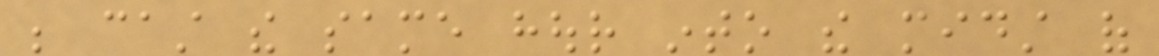be cast the same hour into the midst of
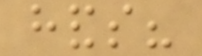hands?
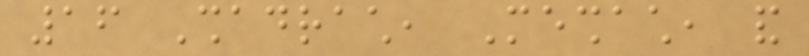16 Shadrach, Meshach, and
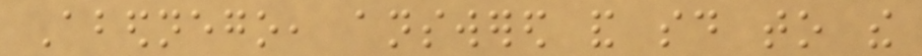Abednego, answered and said to the
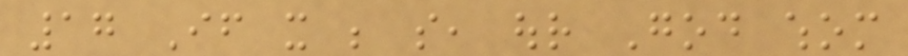17 If it be so, our God whom
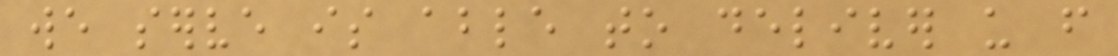we serve is able to deliver us from
